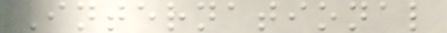International
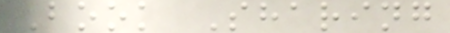Book Sharing
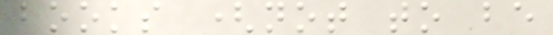books (not to be
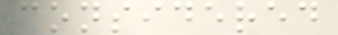considered
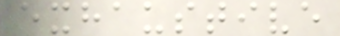exhaustive
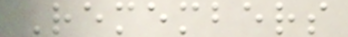Remembers
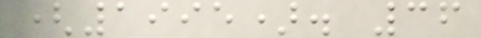(1995). 36
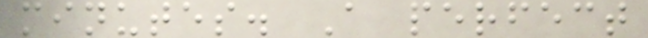minutes. A perfect
